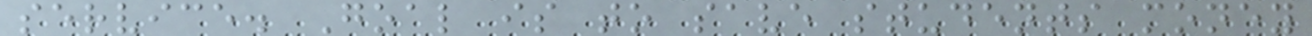service. Goal is to save students money
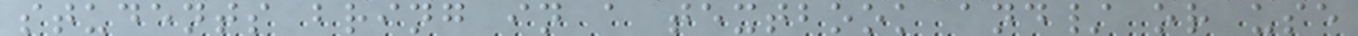students bring in a textbook and/ or use
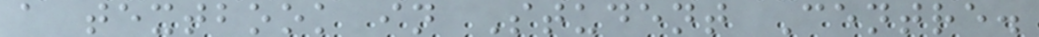a textbook in Student Centre.
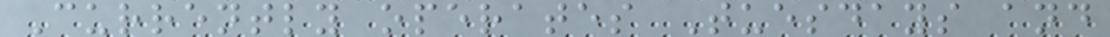Currently operates Tuesdays and
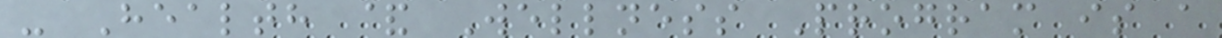- Health & Wellness Program is a
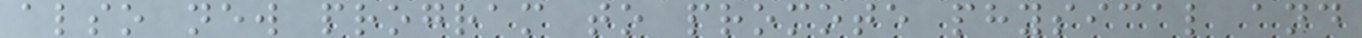also new program to promote physical and
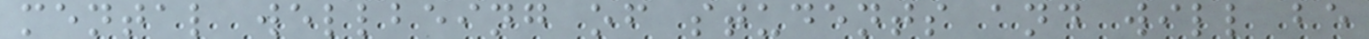mental wellbeing of students and will be
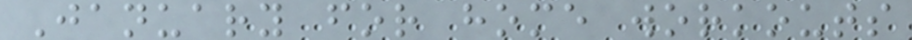January for home workouts
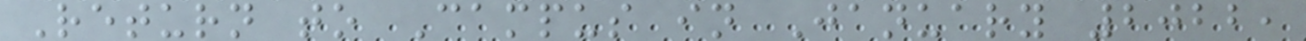Return to Campus in January 2022,
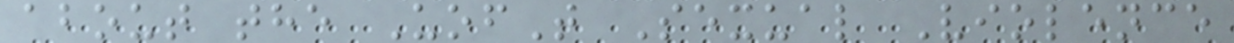about the UofT Sexual Violence
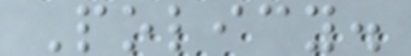Policy.
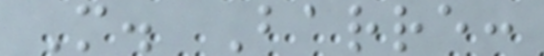M. Barre:
